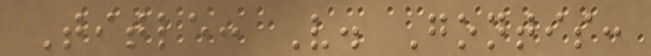Title: V. Gontis:
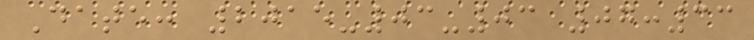Date: 2015-03-03 07:33
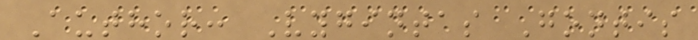Author: Vygintas Gontis
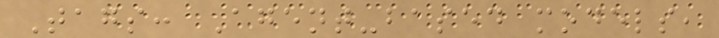Tags: Agent-based models,
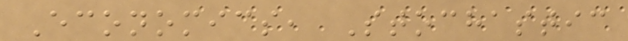Economics, Stochastic
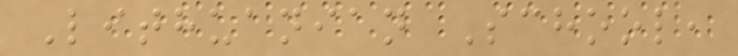Lithuanian School,
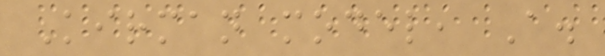Kirman model, A.
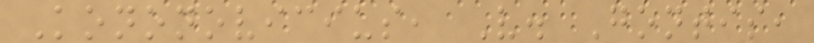Kononovicius, V. Gontis,
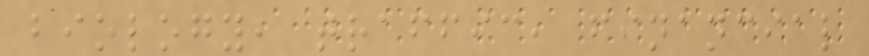biology, traffic, financial
